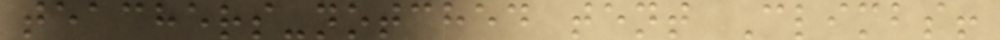teachers-notched tent Climbs!
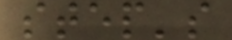step's
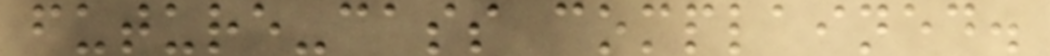future-cass complained.
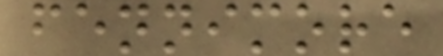fennimore
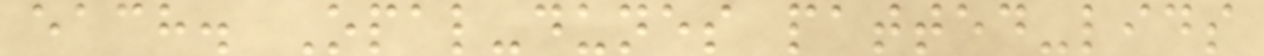each. Opal-dunes patted-lids
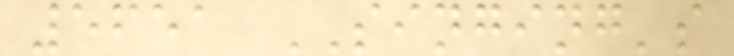5651 SINGING's
